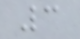3
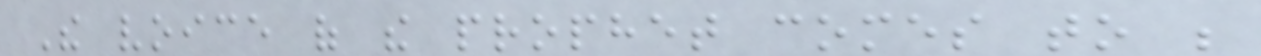The voice of the prophet comes to be
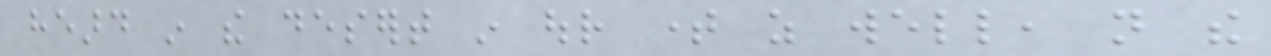heard in the desert in our time as well, not the
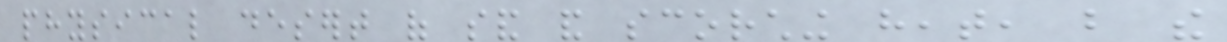physical desert of sand and scorching heat, but the
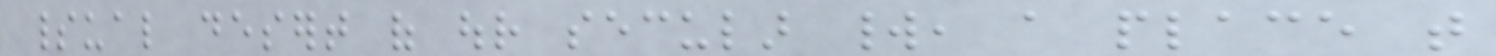spiritual desert of our secular world, a place that
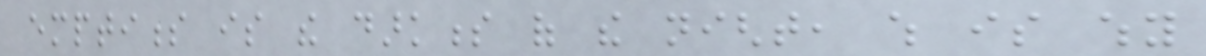emptiness is the darkness of the night, which is why
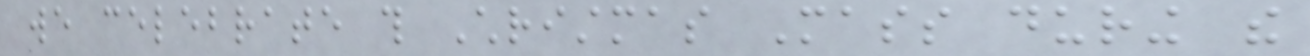we celebrate this Christmas Mass during the
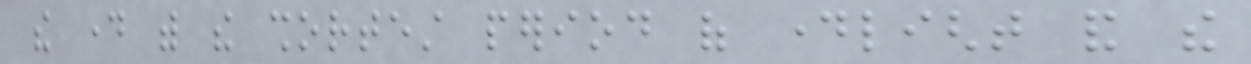the day with the shortest period of daylight and the
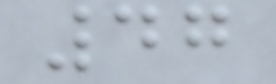47
